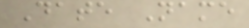Date Name
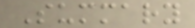Summary
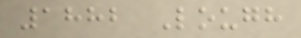1882 Lough
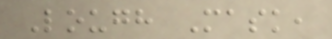Lough Mask,
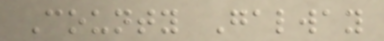County Galway
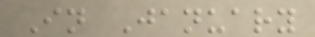In January
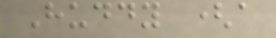Huddy (a
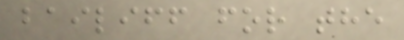bailiff for the
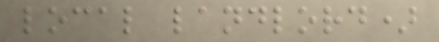local landlord)
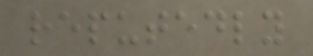reputedly
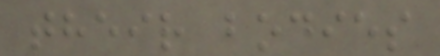their bodies
